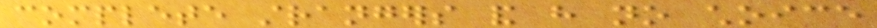complete strangers and have no choice
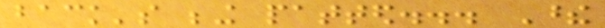back's being patted... These
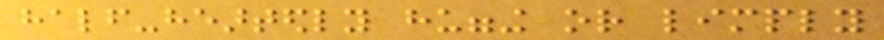half-heartedly hugging or limply
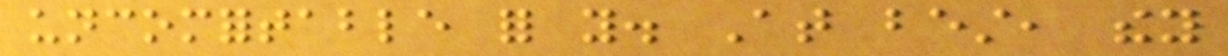uncomfortable for you. At best, they
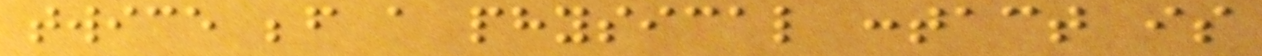twice before a physical contact is
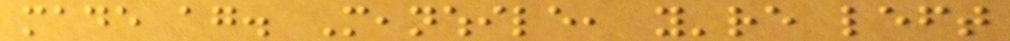made again. Meanwhile, you're left
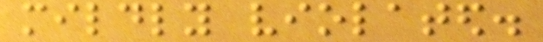mildly violated.
